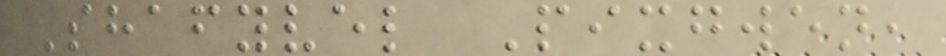Shafyvel Pixgwen,
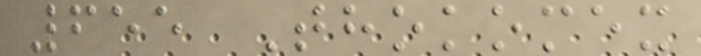655 Thokomex
